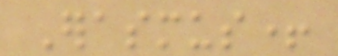Erasmus+
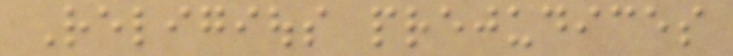Religious prejudices
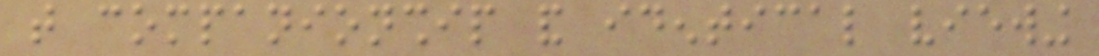that companionship and identical viewing
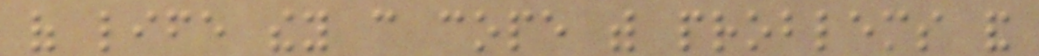of life they can cope with problems and
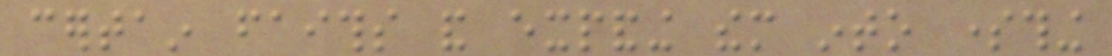certain faiths and expanding them into something
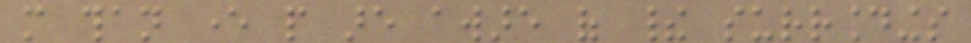more than ever people are aware of their surroundings
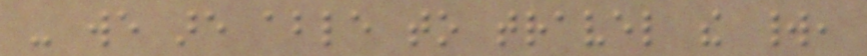- we are able to travel the world,
